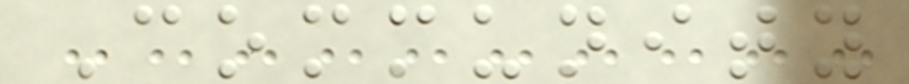Community
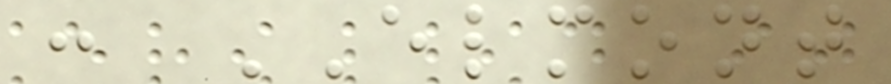: ELMONT
